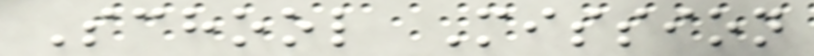School Mission
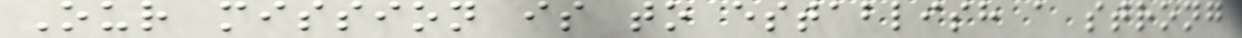Our mission is to establish a strong
